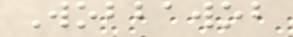Wobbawob
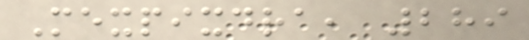Mexpixdra, 289
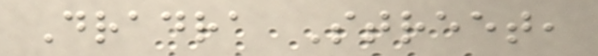Dradra Street,
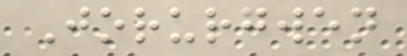Jorurgwen
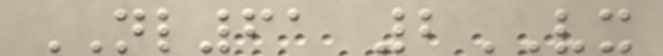NL61 2VX
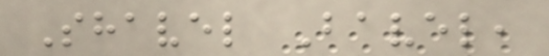Shavel Bavel,
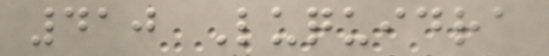410 Luquidra
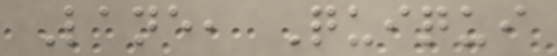Lane, Quiqui
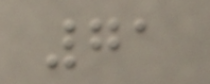71
